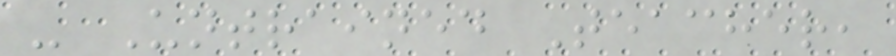- Untrained Teacher,
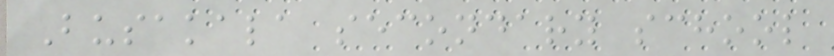Busakala secondary school
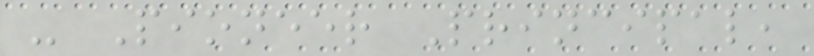- Pioneer Principal,
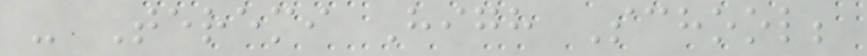- Teremi High School;
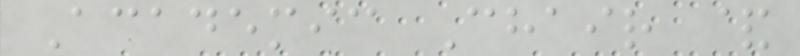Academic Chair &
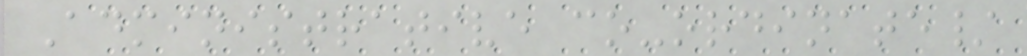Administrative co-ordinate/
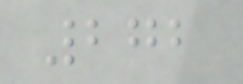272
